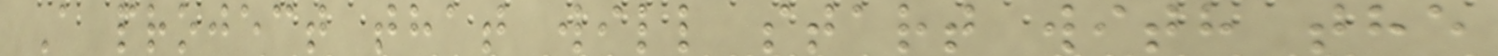A project that will start with the
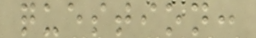question:
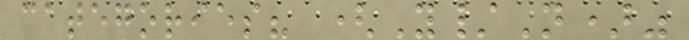categories? (Y/N)"
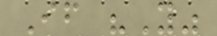If "Y"
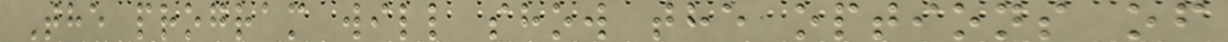The program will show the options of
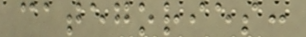categories:
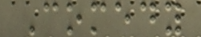Comedy
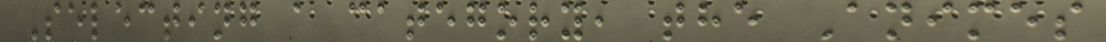Selecting a category, the Animes
